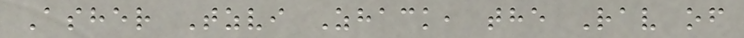Asher Tzvi Zhack, the Rav of
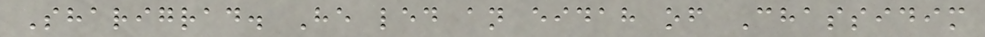Sharigrad. He led an eidah of Chassidim
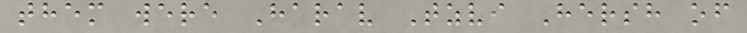them were Harav Tzvi Hersh of
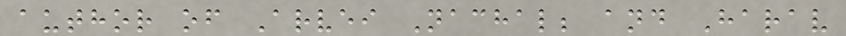author of Arvei Nachal; and Harav
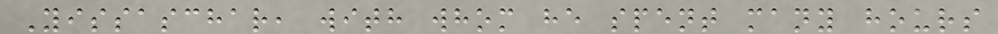Yissaschar, with whom he spent many hours
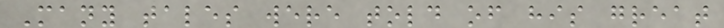Many tales were told of his great
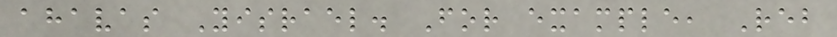ahavas Yisrael. For example, Reb
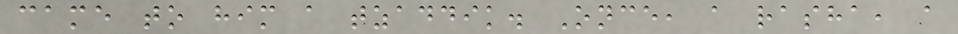came to him a tzaddik. Once, a rasha, a
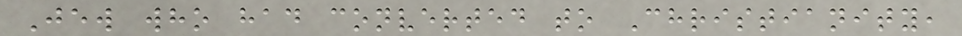Jew who had converted to Christianity,
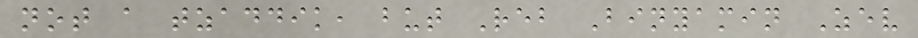not a tzaddik, but Reb Binyamin Zev
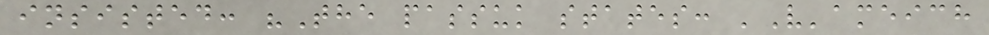insisted: "The passuk states: 'V'ameich
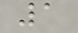1
